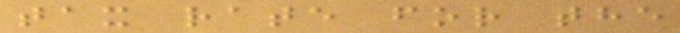tax rate for the
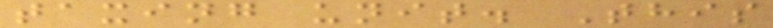taxing unit. This
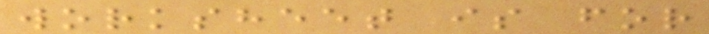worksheet is for
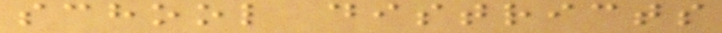school districts
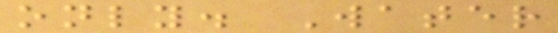only. Water
